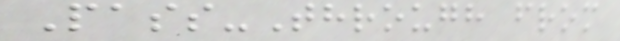Pass-Through from
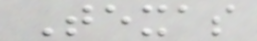Texas
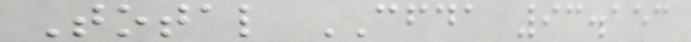Total CFDA 93.153
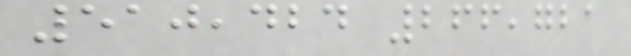510,424 266,721
